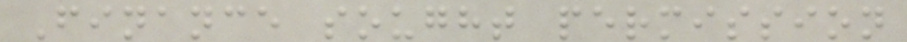Finance sought permission
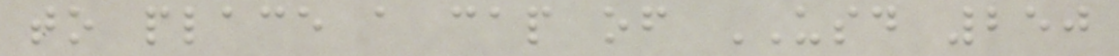to place a cap of USD 250
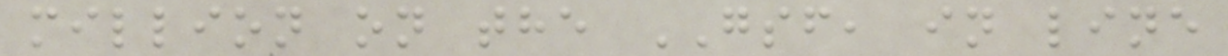million on the GSF, in line
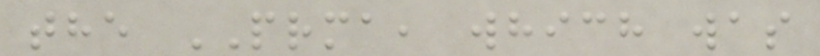the PRMA, which was
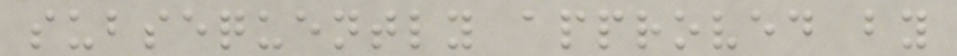subsequently approved by
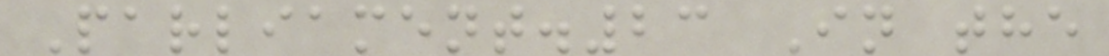Parliament.23 In the
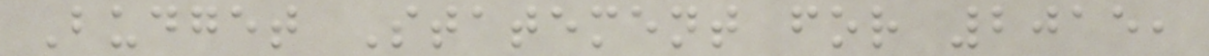Budget Statement for 2015,
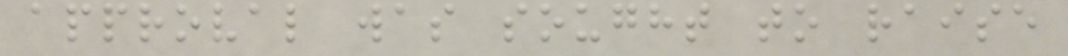approval was sought to raise
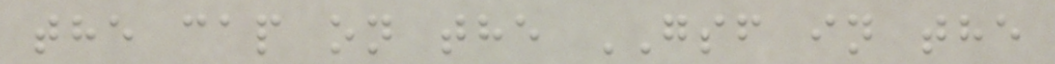the cap on the GSF in the
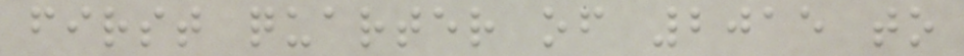first quarter of 2015 to
